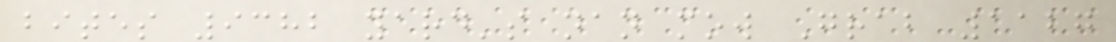bites 9382 yard's nan mow Grab 1127
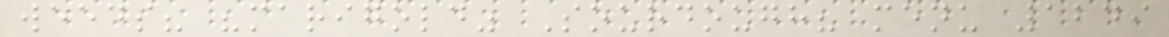weeds? "marigold" Sourdough? menu 1249
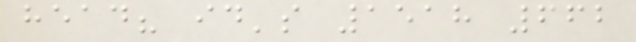head? id's 1518 662
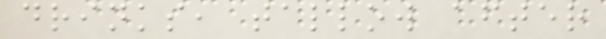drinks, tallow after
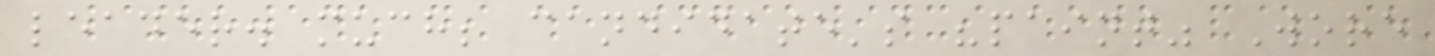leader. much; candidate's "paint" Wore
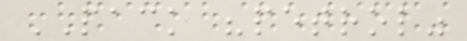PACK "petrol"
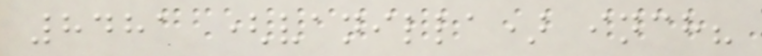8481 (vanilla) inch?
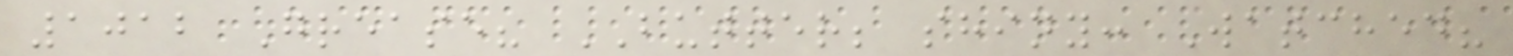1012 Grease? BUTTER; shiny: Watched?
